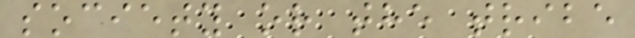society or the tribe
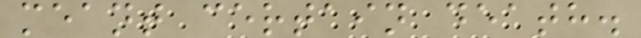meant certain death.
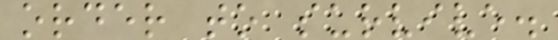order to survive.
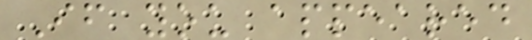If you appeared
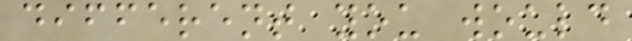different you would
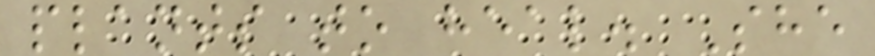plants to heal. She
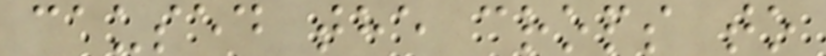caused the crops to
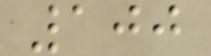100
